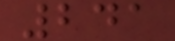241
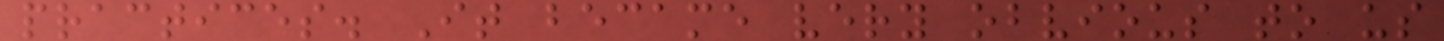practices. It became very obvious to us
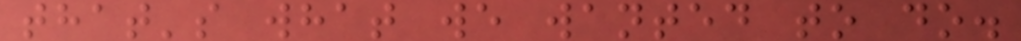that's what we wanted to do.
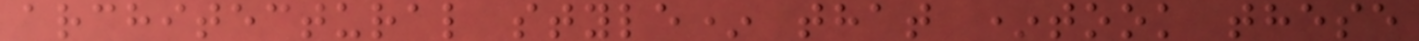architectural style* that *took these
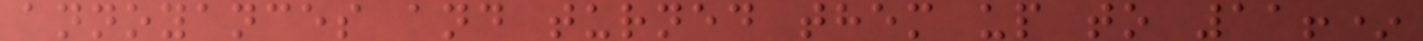annoyances and turned them up to 11!*
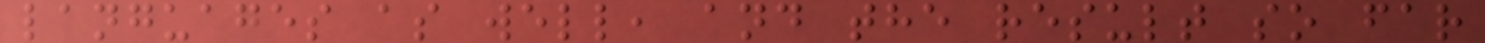languages as well, and the result so far
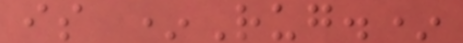is *Rug.*
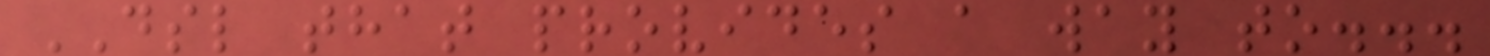DSL that provides a way to...
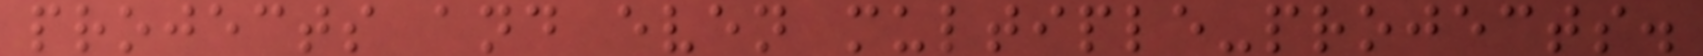projects and even multiple-projects.
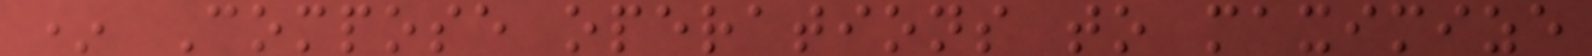* Compose operations to maximize
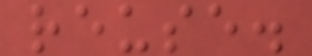reuse.
